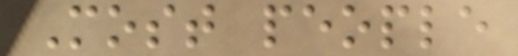Most people
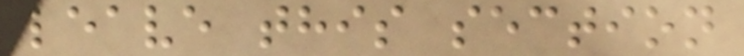leave this section
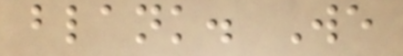blank. We
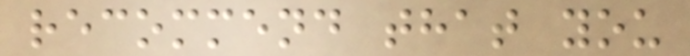recommend that you
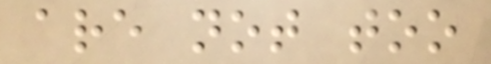are not too
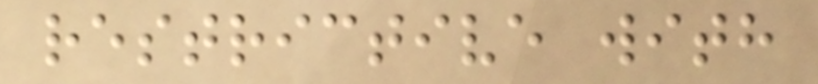restrictive with
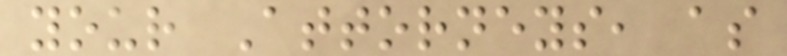your Attorneys, as
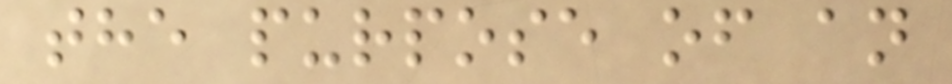the purpose of an
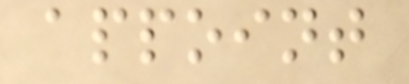appoint
